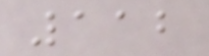112
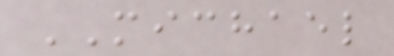MICHAEL
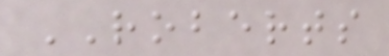ROBERTS
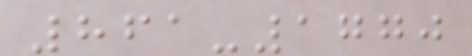861-1770
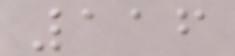116
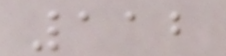112
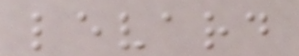levard
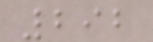292
